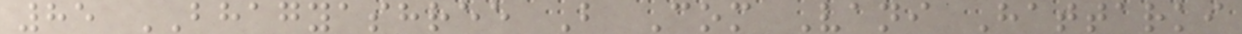85 BHAGYASHREE B Com Vani Hattarki
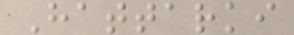Hattarki
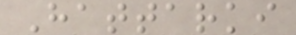Hattarki
